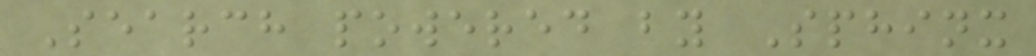Search powered by Sphinx
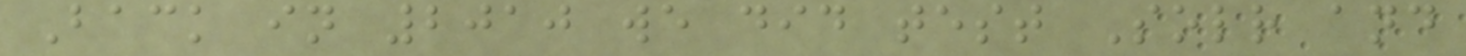Back in 2010 we did test Solr and
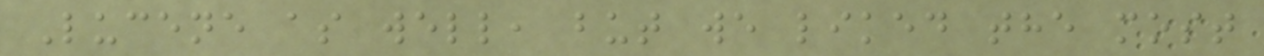Lucene as well, but we liked the most
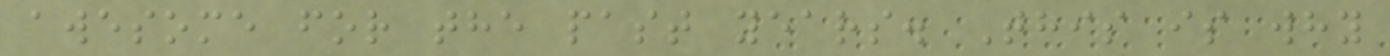awesome for the past years. This is why
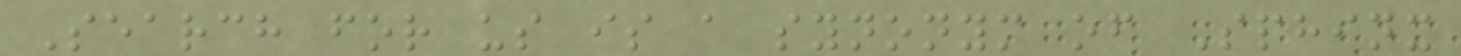Search for us is a synonym of Sphinx
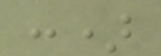:)
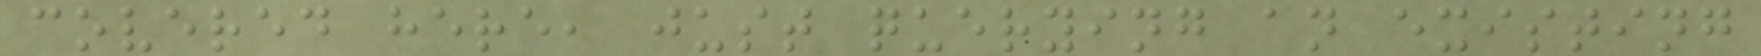covered here, just querying an existing
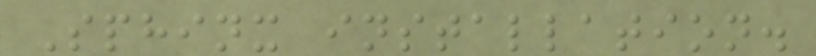Sphinx installation.
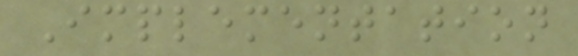Implementation
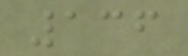136
